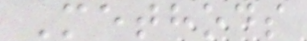Methods
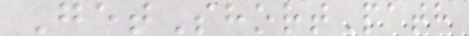GetShortPath
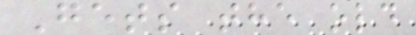Gets the old
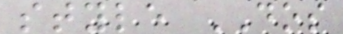style DOS
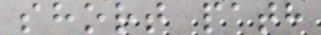short path
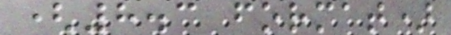(8.3 format)
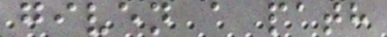given a path
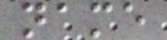name
